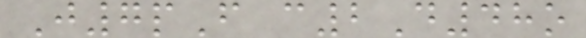J7pF c2D48o
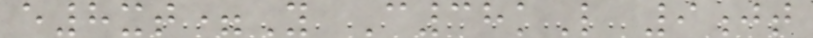e8xt=Y C38kL 9jt
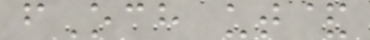fOch ut&
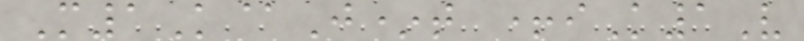M1K@J*t +iK1V
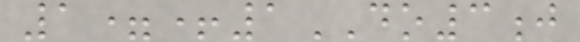1=+1DO3j
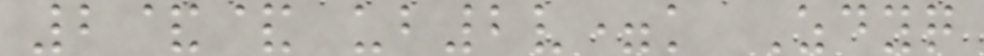2&& ub2v=k Zdyq
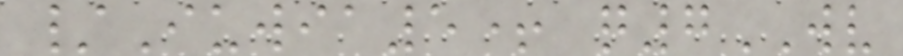/Iuwia5+ q7WV
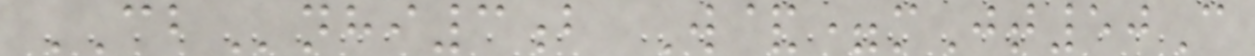CBnhi3b W&=mJt50C
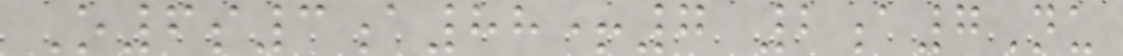O6s3a88+7 2a7Nu
